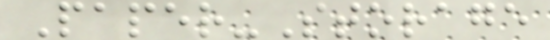Paper-Storage
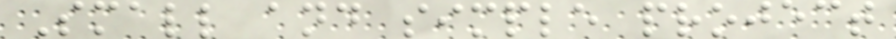Small and simple project
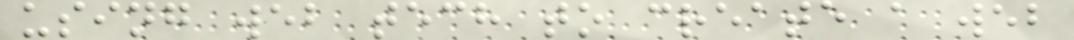using web tech to create a web
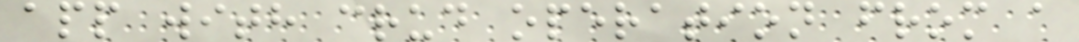app with crud operation from a
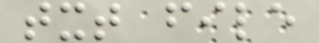txt file
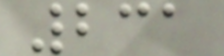231
